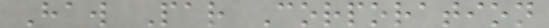Haw Par Corporation
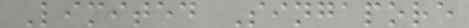Limited Singapore
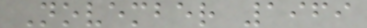November 1969
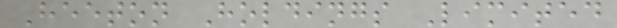Heeton Holdings Limited
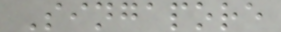Singapore
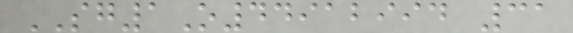SG1O44912994 31
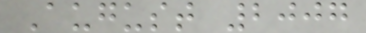August 2007
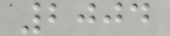2004
